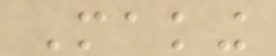Making
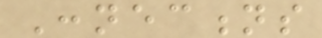Connections
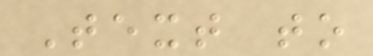Text to
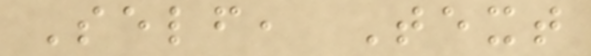Self, Text
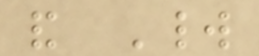and World
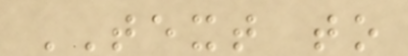TEXT to
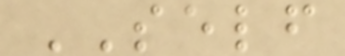SELF
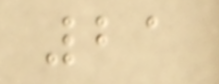21
